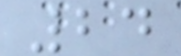24
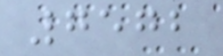7572
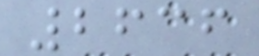2636
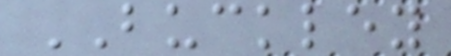BUCKLEY
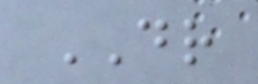DR
